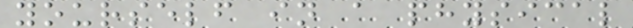yourself in a physical
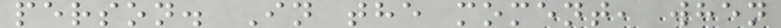person. In the moment, when
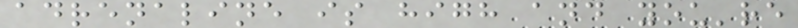adrenaline is high and you're
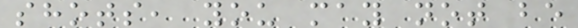shots, you may not be
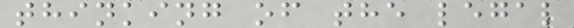thinking of the legal
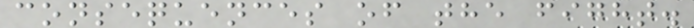consequences of the fight.
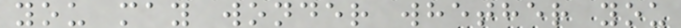you may wonder whether you
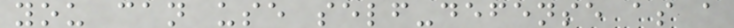you can use self-defense as a
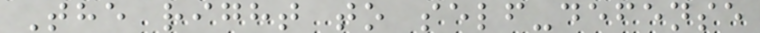The right to self-defense
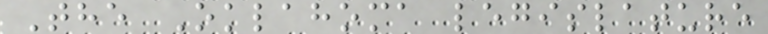The Oklahoma legislature
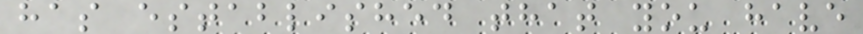has established that you have
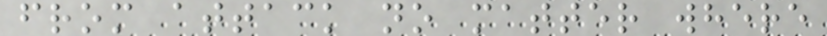from attack no matter where
